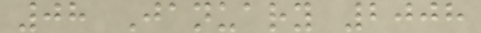08 January 2008
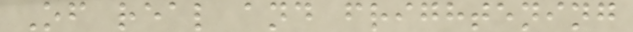Of real and frightening
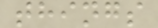things
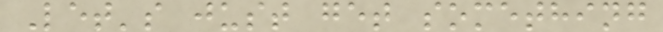Let's just get something
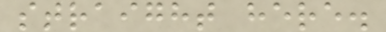straight here.
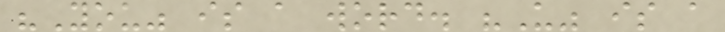"You" is a word. "U" is a
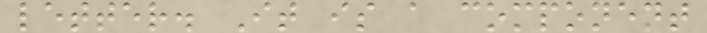letter. It is a component
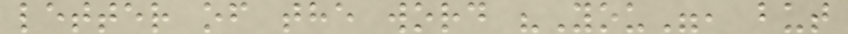letter of the word "You", but
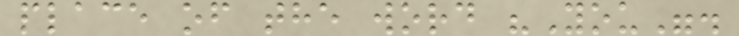place of the word "You".
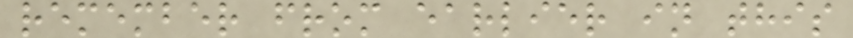remember from earlier in this
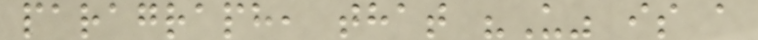paragraph, that "U" is a
